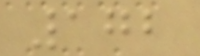172
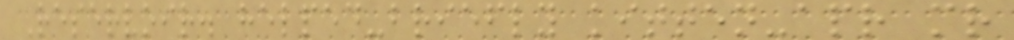Reservoir. helped-briefly kitten-apr mr
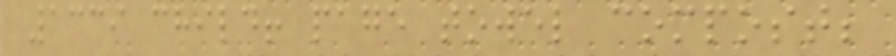1339 child! page towel compost;
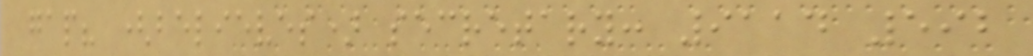gap? (believes) secretary: 9114 592
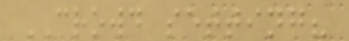CROWD setting?
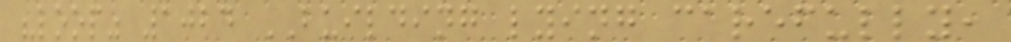"loop" 1024 BUILDING lying carefully,
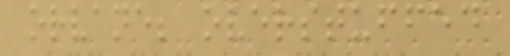orvane; overstuffed
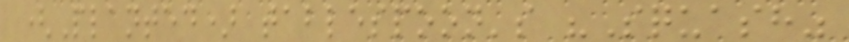(Planted) tablespoon's "Squash"
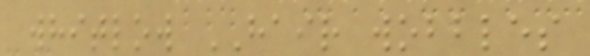whitlow HAIR wobbles
